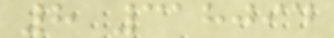8 318094
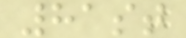81st
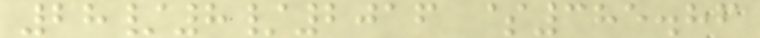28/8/2016 $385.86
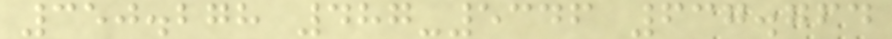350.278 487-5346 637.764
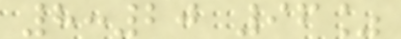8:20 96%
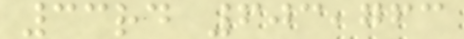33rd 603,763
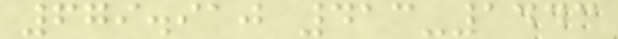679.910 413-1443
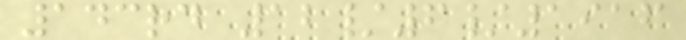143rd 12/6/1916
